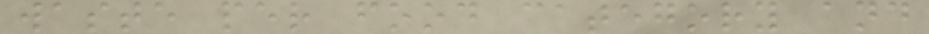waste per food category and
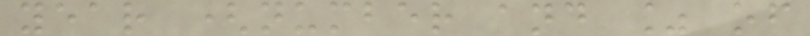year (number and % of
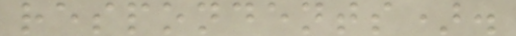respondents).
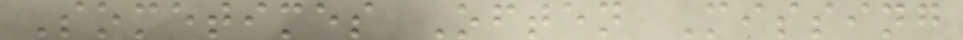Sometimes Often Missing
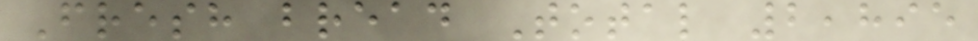Fresh bread Total 2,895
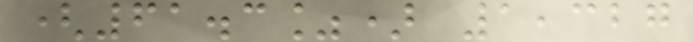(61.3%) 1,327
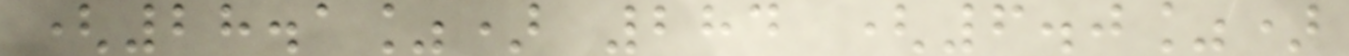(28.1%) 284 (6.0%)
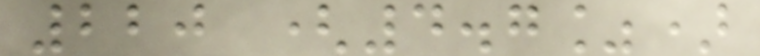220 (4.7%)
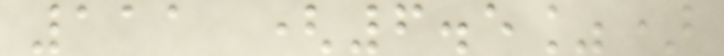111 (6.5%)
